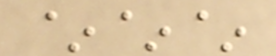~~~
